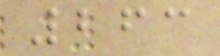263
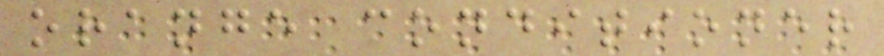orange conditioner
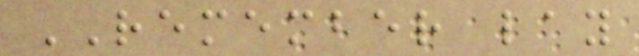REMEMBER lay
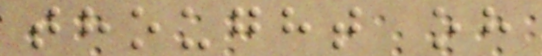thought oh
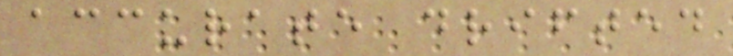accurate drifted
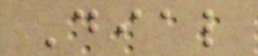Dial
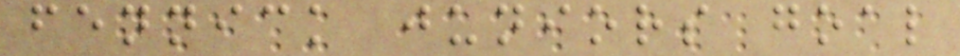fennick juniors goal
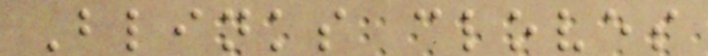Blinks cloves
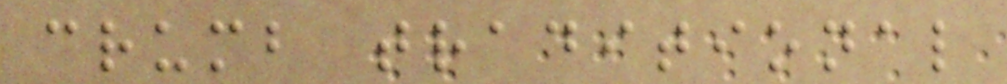crumb traditional
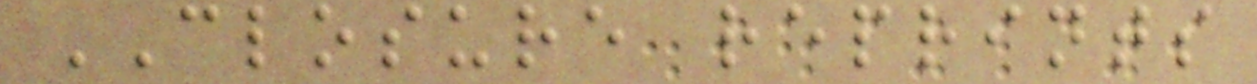CLOSURE reprints
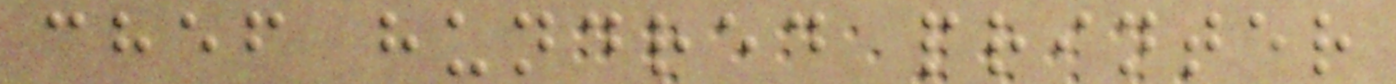chef hundred printer
